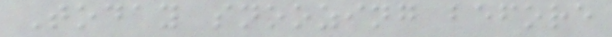Today snoozing before
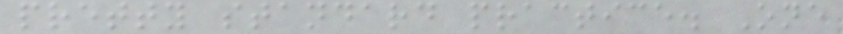pretty standard practice. One
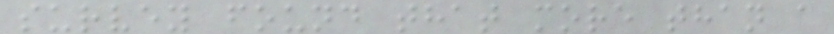survey found that more than a
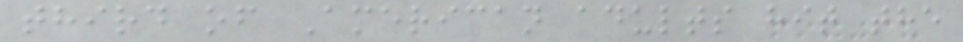third of American adults hit the
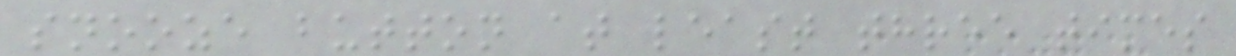snooze button at least three times
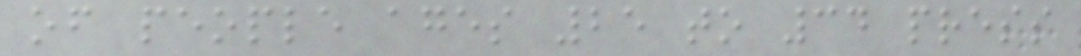of people ages 25 to 34 press
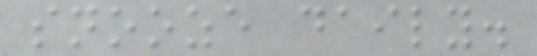snooze daily.
